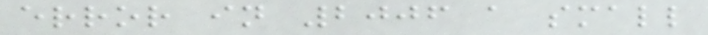error in 2006 a small
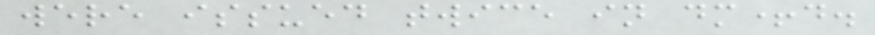were issued twice in dm+d.
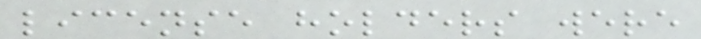license holders were
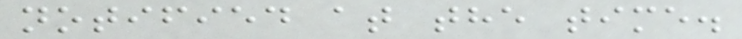notified at the time.
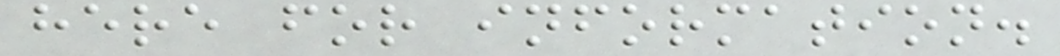here for information.
